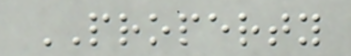PROPERTY
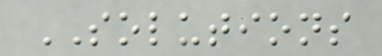SOLUTIONS
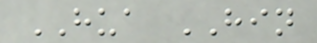HUA HIN
